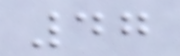47
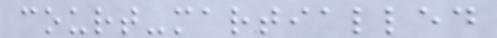court-martialled
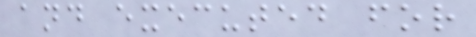and executed for
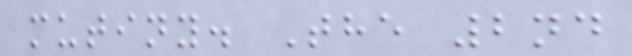mutiny. The 2nd
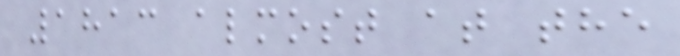1813 almost at the
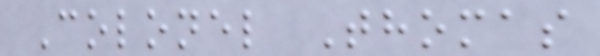Colonel Thomas
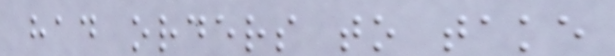had orders to take
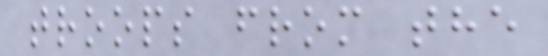troops from the
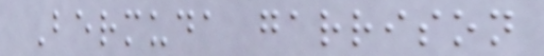Bermuda garrison
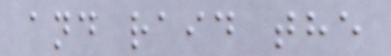and raid the
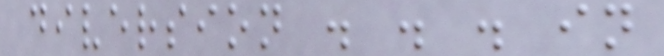diversion . . . in
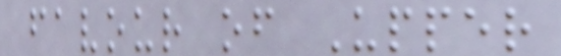favour of Upper
